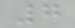7
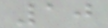10
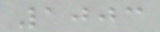1003
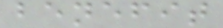benefit
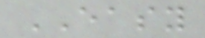EASY
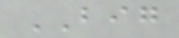BIG
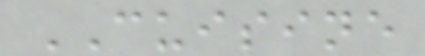CUISINE
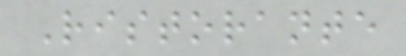Ristorante
